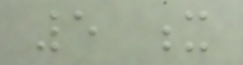5 x
